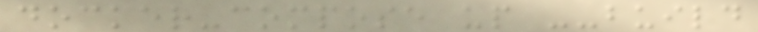docker-compose up --build
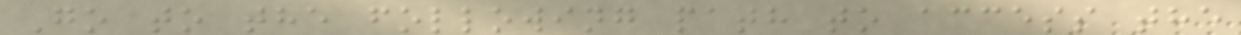Go to the following path to access the
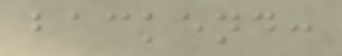backend:
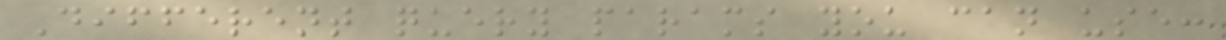Different query params you can use:
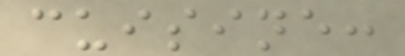cuisine:
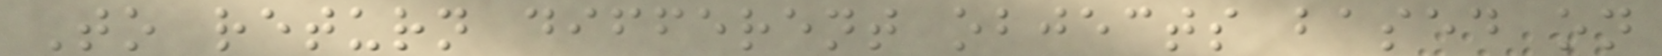To return different objects based on
